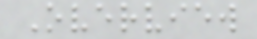Overview
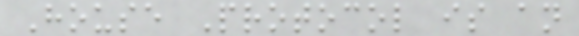House Protocol is an
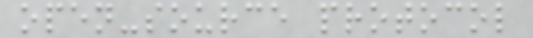open-source protocol
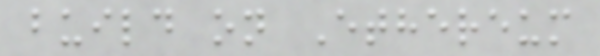build on Ethereum
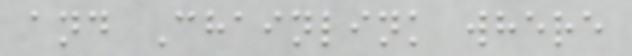and Chainlink where
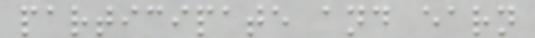participate and earn
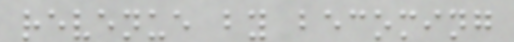revenue by becoming
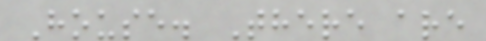House. There are
